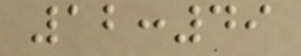12:49
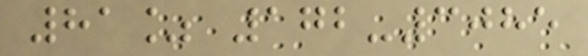81% 172-3085
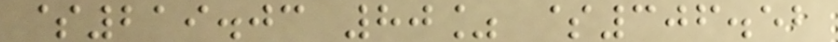$219.03 80% $306.52
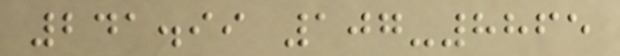241.99 107-8865
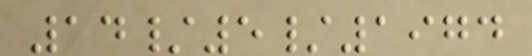14/5/1974
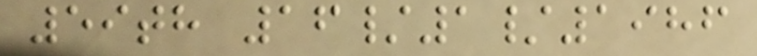59th 16/1/1986
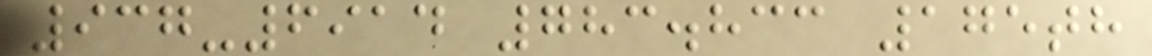937-6914 783.833 175th
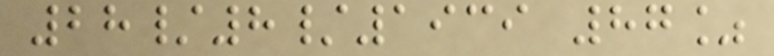28/8/1939 87%
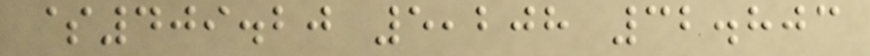$409.20 5,208 32.803
